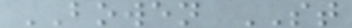BOWEN ST
